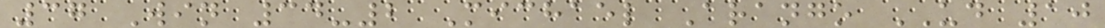37 Win 34-2 Michael Arango UD 10
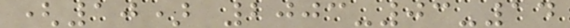(10) 2003-03-14
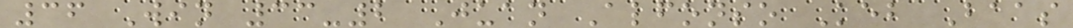36 Win 33-2 Juan Alfonso Keb Baas
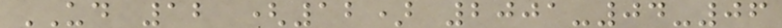UD 12 (12) 2001-04-06
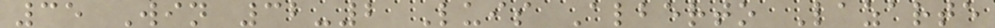35 Win 32-2 Luis Alberto Lazarte
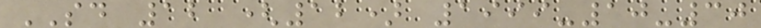SD 12 (12) 1999-10-30
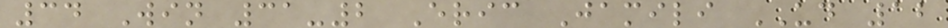34 Win 31-2 Eric Jamili UD 12
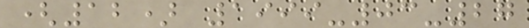(12) 1999-03-27
